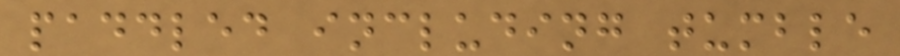paddled including tumble
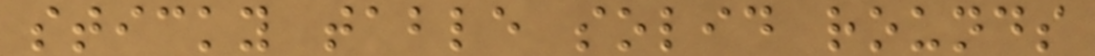sticky table solid rounds
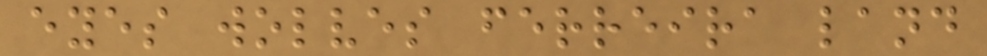eyes wolves ferreira land
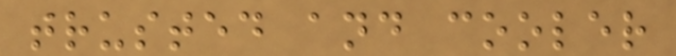trusted and cooler
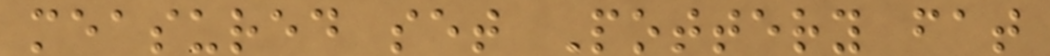measured set Pottery fat
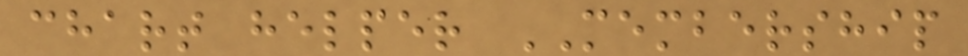chart helper MEMBERSHIP
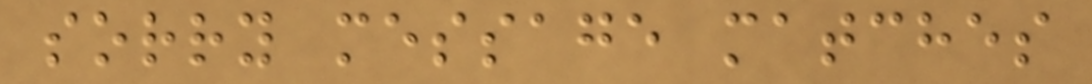sorry message matches
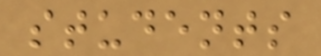students
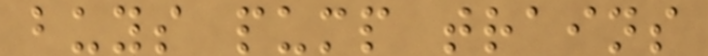buys pump trains
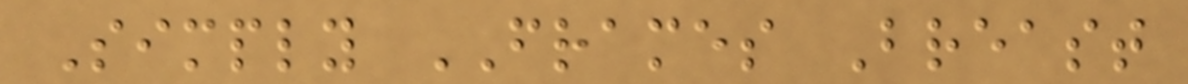Simply FRAMES Breast
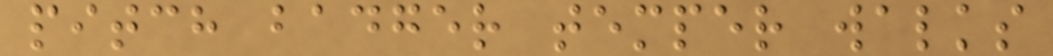pitch badger temper walks
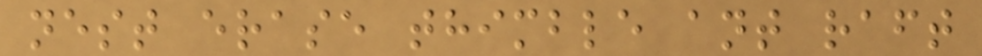nest erase thimble ant raft
